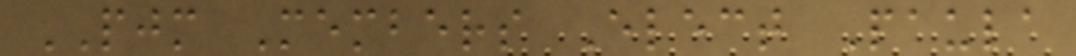PJM Members Elect Paula
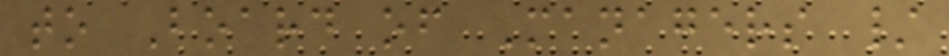to Board of Managers /
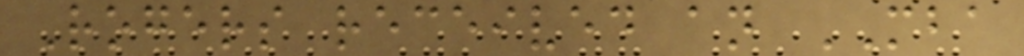Rogers received an MBA
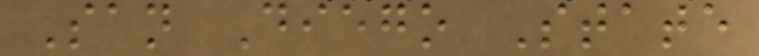San Diego State
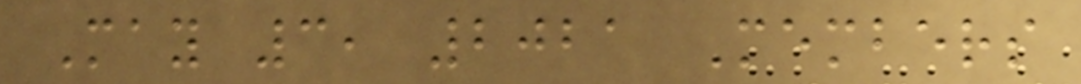May 3, 2021 Members
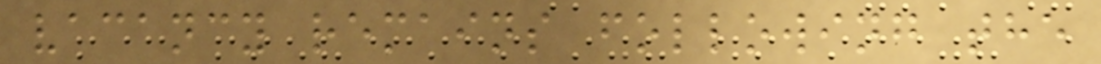vacancy remains following the
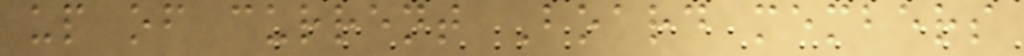up of current Board members
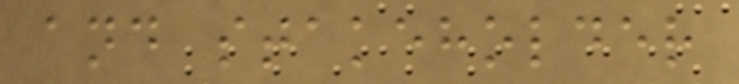and stakeholder
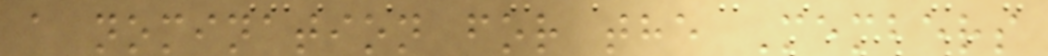a nomination for the Members
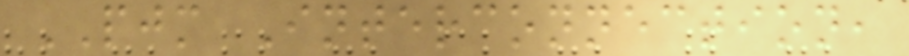PJM Interconnection,
